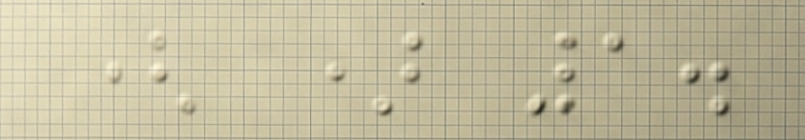( ) 1.
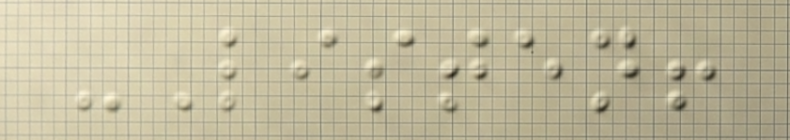-Listen!
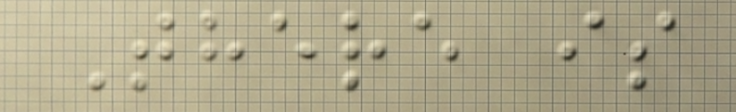There is
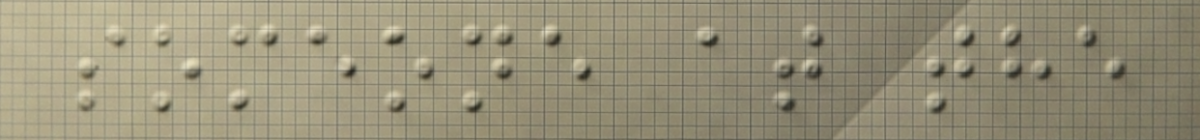someone at the
